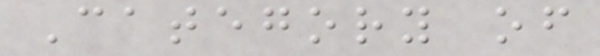Category of
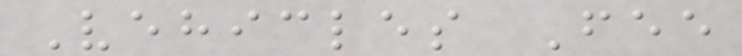Vehicles Fee
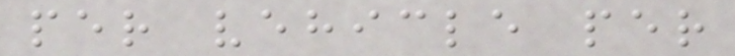per vehicle per
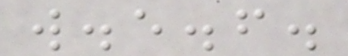w.e.f.
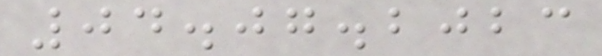04.07.2023
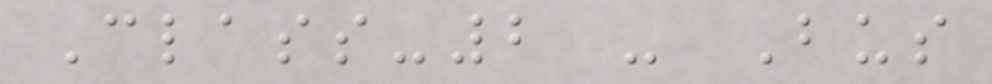Class-2 - Bus
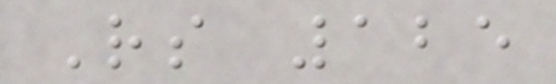Rs 125
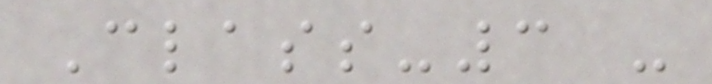Class-3 -
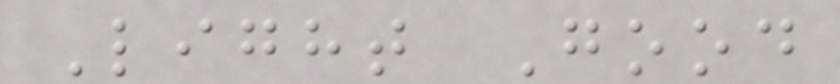Light Good
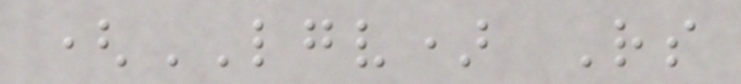(LGV) Rs
